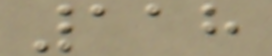118
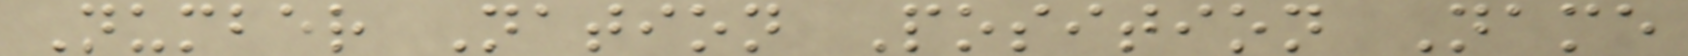Number Nation Position Name
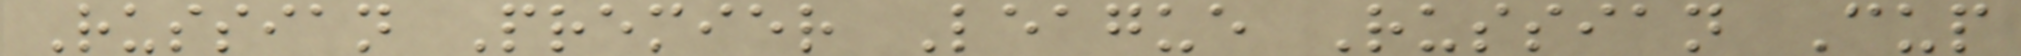Russian Premier League Russian Cup
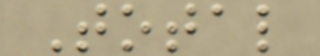Total
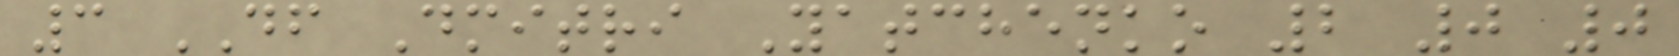3 DF Dmitri Yatchenko 2 0 0
